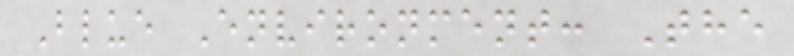Blue Environment: The
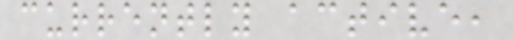currently active,
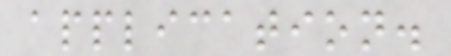application.
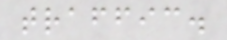traffic.
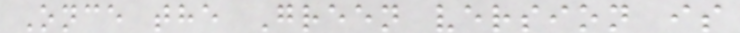Once the Green version is
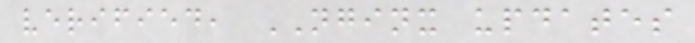verified, NGINX updates
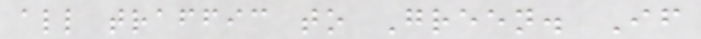all traffic to Green. If
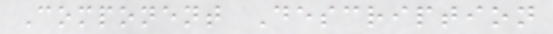Component Description
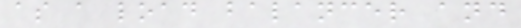as a load balancer and
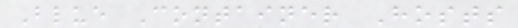Blue Container Hosts
